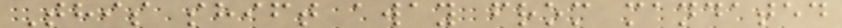This shift away from mandated
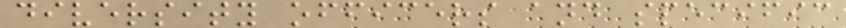diversity officers and specific
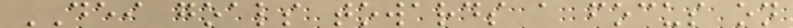DEI goals towards a focus on
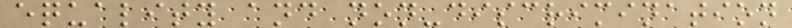equality and non-discrimination
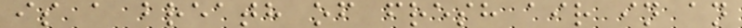is a breath of fresh air in an
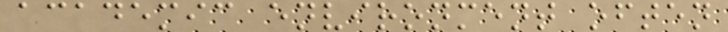academic environment often
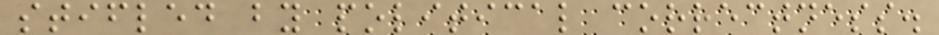stifled by political correctness.
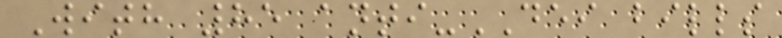With 85 anti-DEI bills
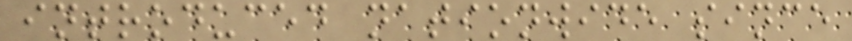introduced nationwide since
